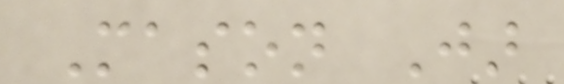Mason Jar
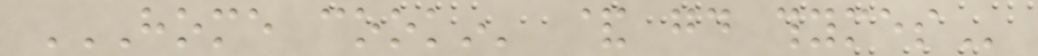HOME COOKIN' & GOOD THYMES
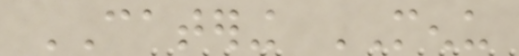CATERING MENU
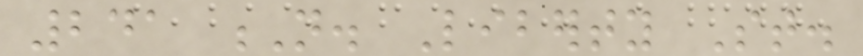241 N. Liberty St.
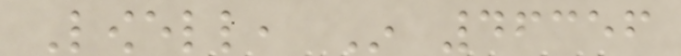Lowell, In 46356
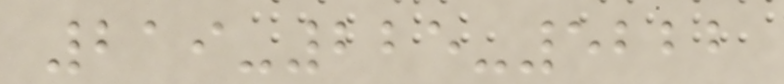219-225-5222
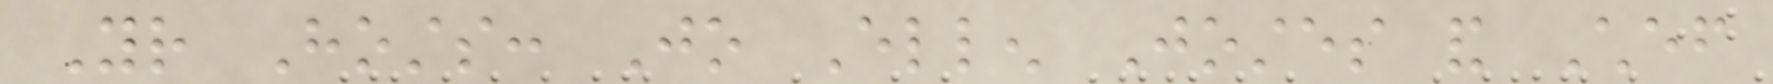Your Hosts: Jo Ellen Jostes and Chef
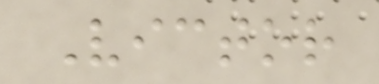Victor
